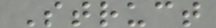Struct
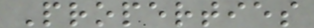Properties
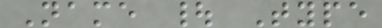Name | Type
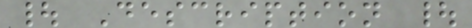| Description |
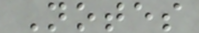Notes
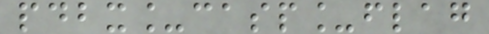pdbx_casp_flag
